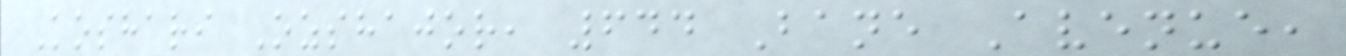Koshari Ozshajor, 644 Bane Avenue,
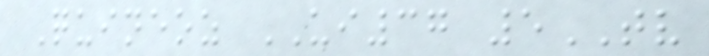Quineoz UI37 5TV
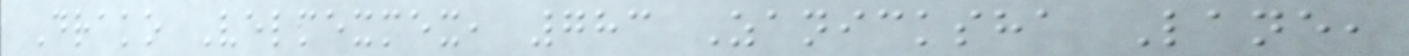Drako Velmexmex, 783 Zanicksha Lane,
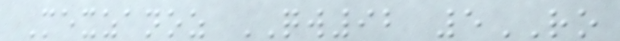Mexzanoz QW92 5RO
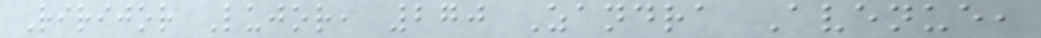Ririjor Lujor, 270 Zandra Avenue,
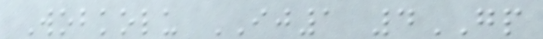Wobkolu IJ1 4GP
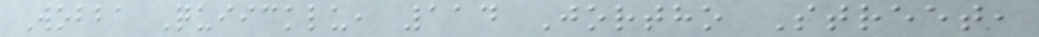Wobba Quiicklu, 114 Jortho Street,
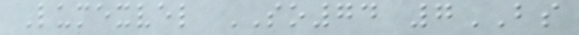Lumexvel SO74 7BS
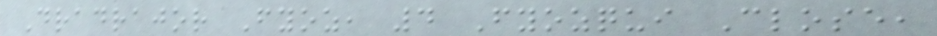Dradrajor Fyoz, 4 Fyozqui Close,
